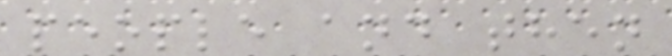people and then
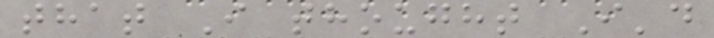that I thought I'd
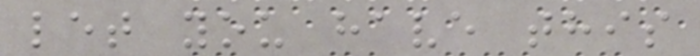let you have this
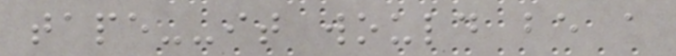tape--it would be a
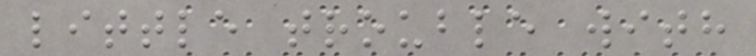little trouble with
